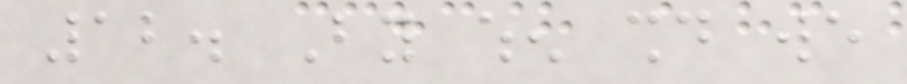12. By when should we
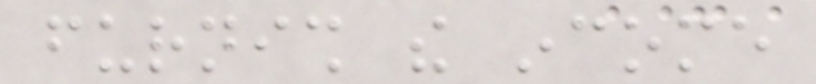furnish the income
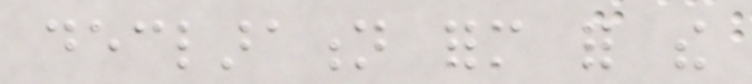declaration form for the
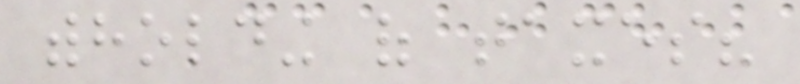withholding of taxes?
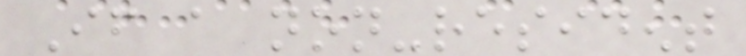If a non-resident
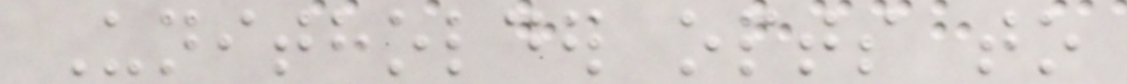Unitholder opts to
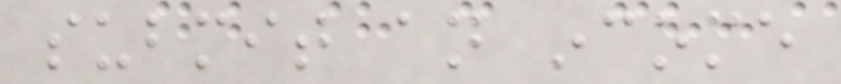submit an income
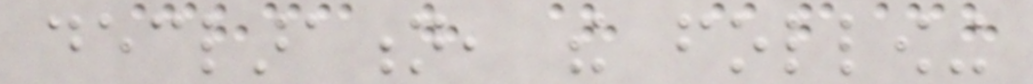declaration, the following
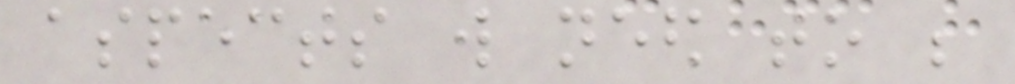aspects will need to be
